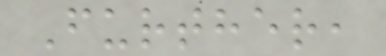Further,
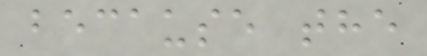because the
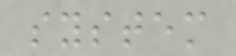system
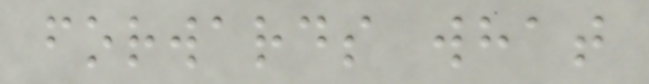forwards what
